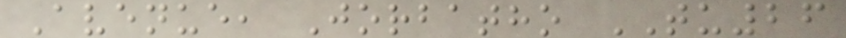Avenue, Jorbatho TU26
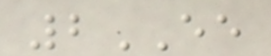2EE
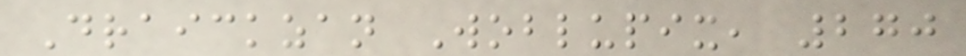Draickzan Woblupix, 270
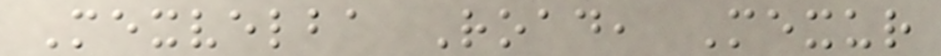Mexvelba Road, Mexur
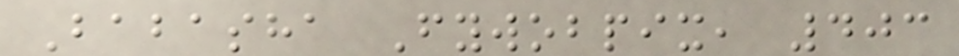Babasha Fywobpix, 403
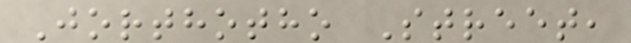Jorthotho Street,
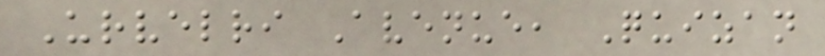Urvelri Avenue, Quizan
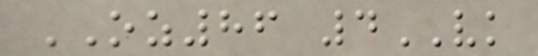OZ86 4VK
